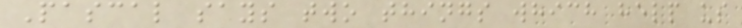Pascal says two things which help us
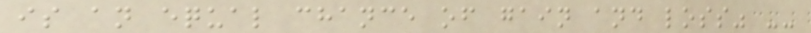is an equal chance of gain and loss" --
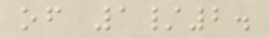of 1/2.
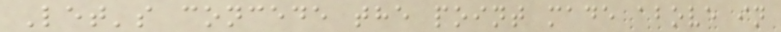Let's concede the point made above in
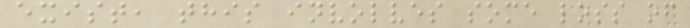exist, this involves some loss of
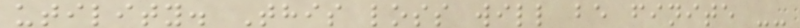utility. This loss will be finite --
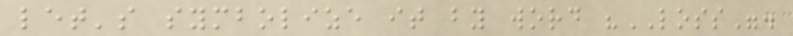let's symbolize it by word "LOSS".
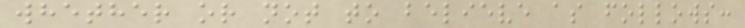whether or not to believe as follows:
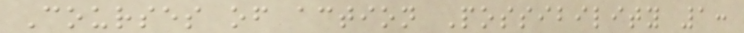Courses of action Possibility 1:
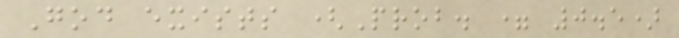God exists (Prob. = 0.5)
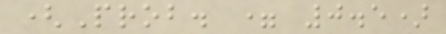(Prob. = 0.5)
